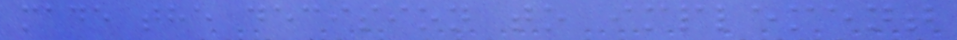made the decision to implement
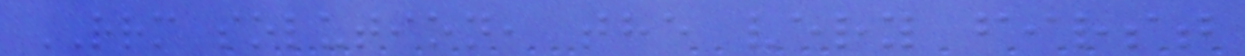RRM solution, the very first
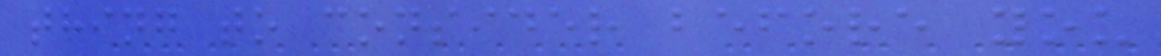thing to consider before you
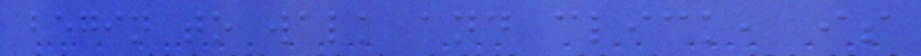begin to walk and click, is
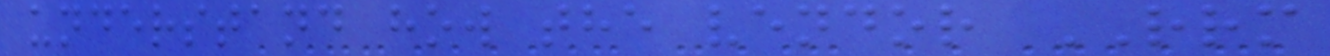understand how the vendor RRM
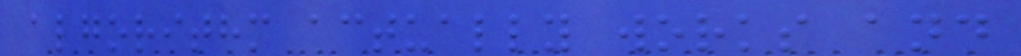algorithm actually works and
